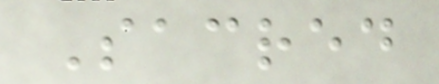Sacred
